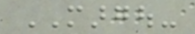MARGOU-
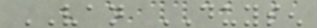VAN DUYSEN
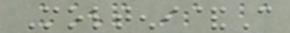Molteni&C
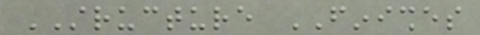STRUCTURE FINISHES
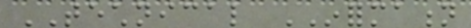TECHNICAL INFORMATION
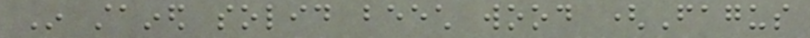In stained solid beech wood (Fagus
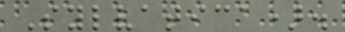Sylvatica).
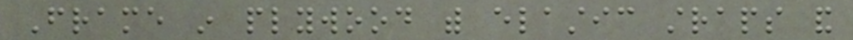Frame in plywood with elastic straps and
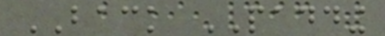BACK PADDING
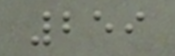259
